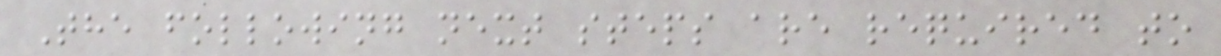The following next steps are required to
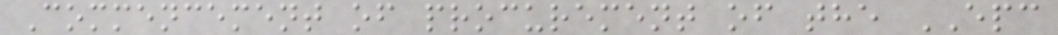Commencement of procurement of the EPC
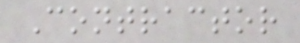Contractor
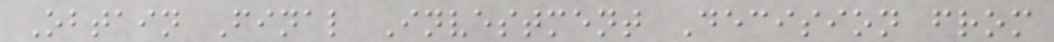Obtain Final Investment Decision from
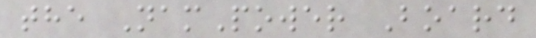the NamPower Board
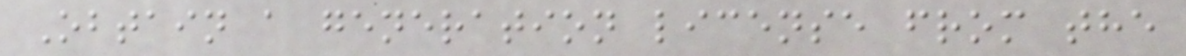Obtain a generation license from the
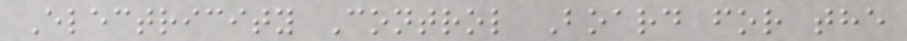Electricity Control Board for the
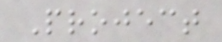Project
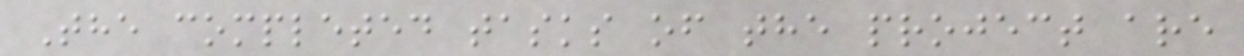The completed tasks of the project are
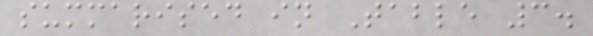summarised in Table 3.
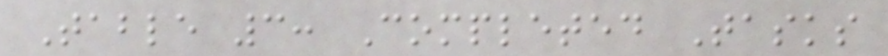Table 3: Completed Tasks
